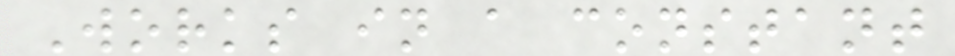Works in a constant
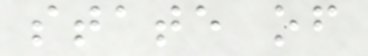state of
